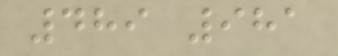489 981
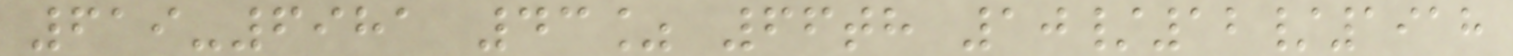619-6981 43% 66th 10/12/1918
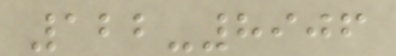122-8906
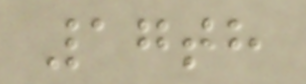17th
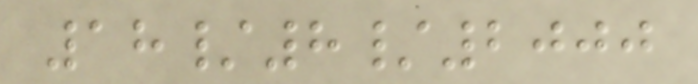18/8/2000
